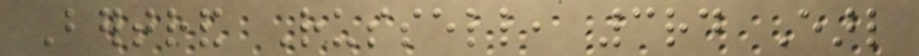Bertrand Russell, 3rd Earl
